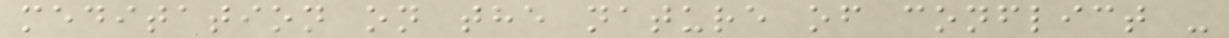meditation on the nature of conflict -
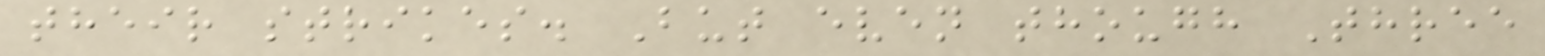their strikes. But even though Three
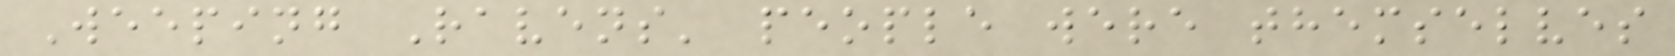Weeping Ravens' people were themselves
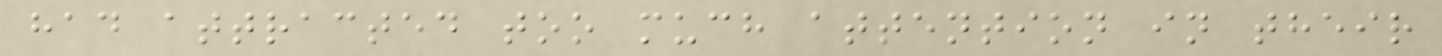had attracted too much attention in their
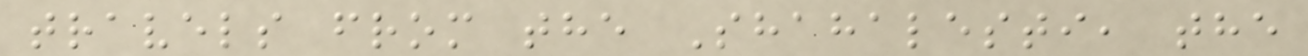travels from the Shahalesti, the
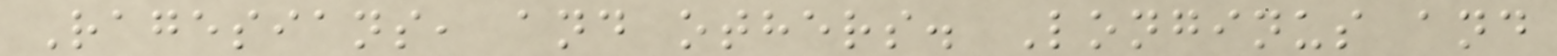Ragesians, and others. Longinus and
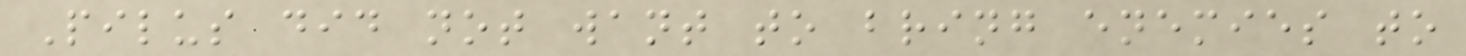Pilus did not want to bring enemies to
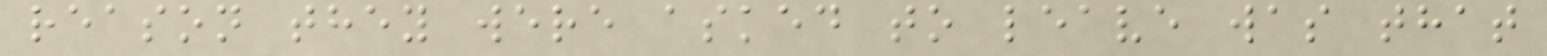reason they were asked to leave was that
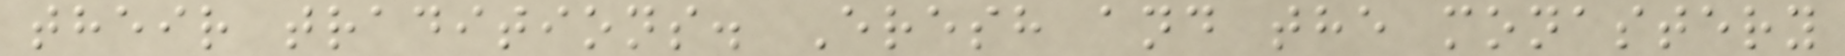their traditions. Eresh and the monastery
